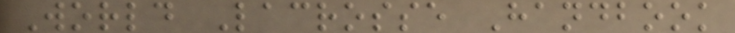World Lacrosse Handbook
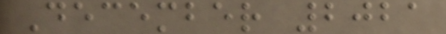December 2021
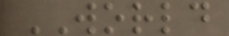WORLD
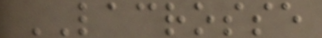LACROSSE
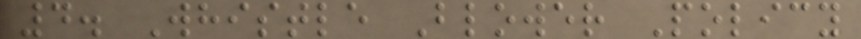4. Whistle Blower Policy
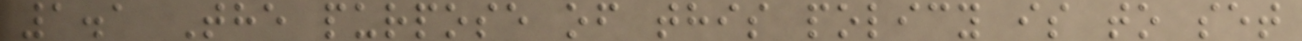1.1 The purpose of this policy is to set
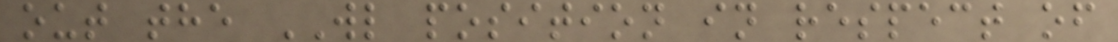out the WL position in respect of
